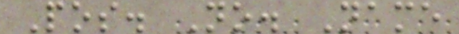Pos. No. Name
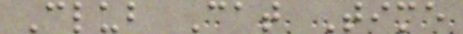Club Cat Time
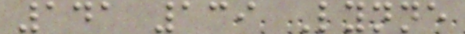141 139 Lynne
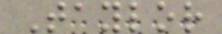Taylor
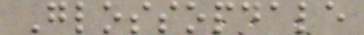Glossopdale
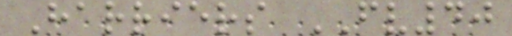Harriers FV40
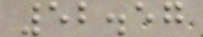52.57
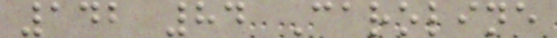142 84 Caroline
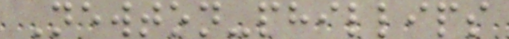Newton-phillips
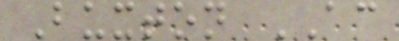Buxton AC
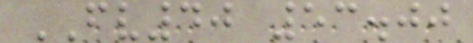FV40 53.00
